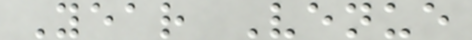Year Venue
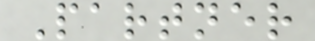Partner
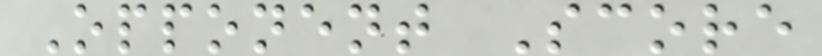Opponent Score
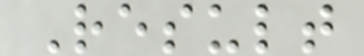Result
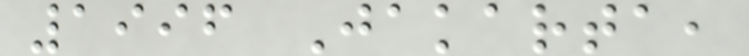1996 Jakarta,
